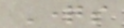Questions
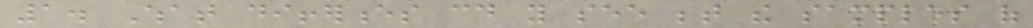1. What differences could you see between the samples of
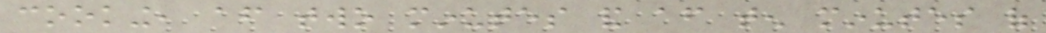cooking, after two minutes and after ten minutes of
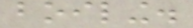boiling.
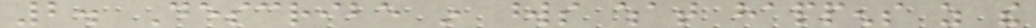2. Describe in words what happens as the
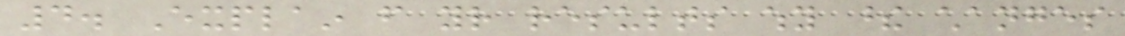4. Explain from your results why these changes
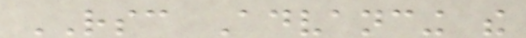RSC Advancing the
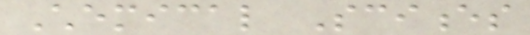Chemical Sciences
